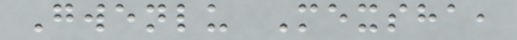Gwenlu Mexsha,
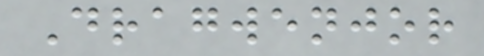Dragwenjor
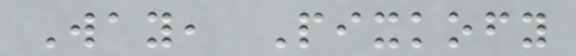Way, Pixkofy
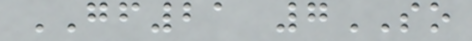GF21 7SO
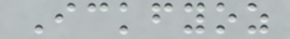Ickfyoz
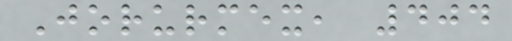Jorurmex, 404
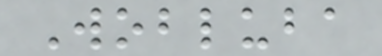Wobluba
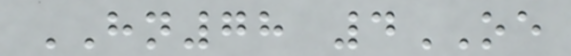HN78 4OE
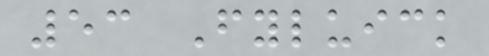53 Fyluick
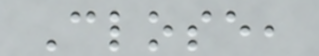Close,
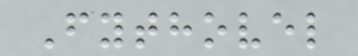Fythovel
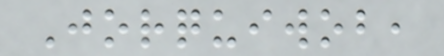Jorquiwob,
